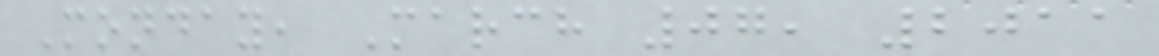Monday, March 07, 2011
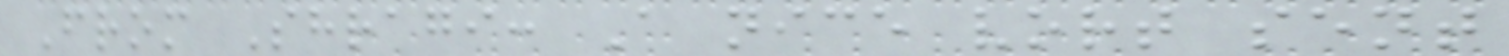From Shragi: A nice vort sent
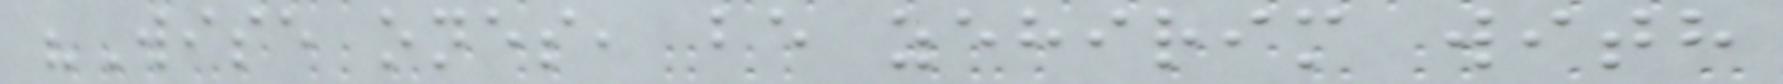"Wise ones, be zehirim with
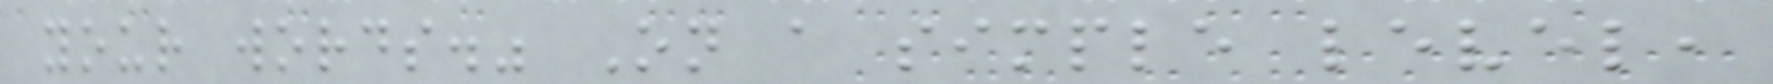your words." On a simple level,
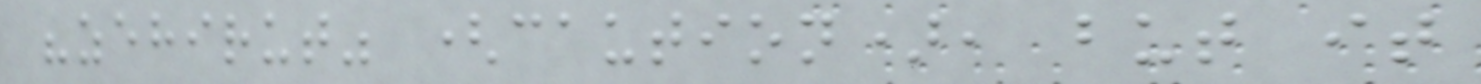"zehirut" (caution), but it
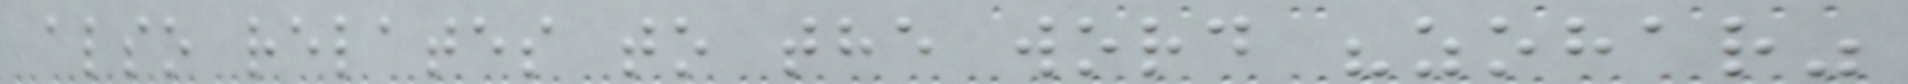also relates to the word "zohar"
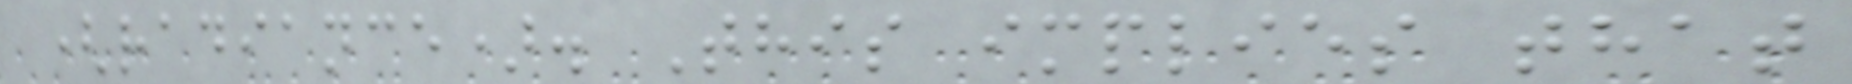(radiance). This implies that
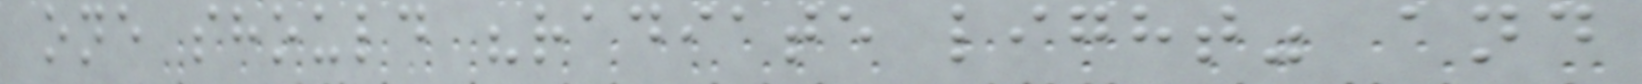one should "radiate light" and
